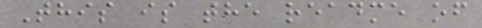This is the readme of
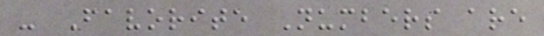- Favorite Numbers are
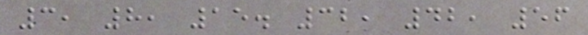3, 8, 15. 32, 42, 56
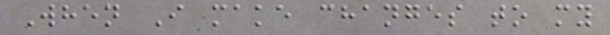When I make changes to my
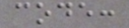code:
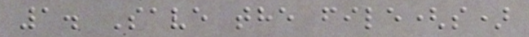1. Save the file(s)
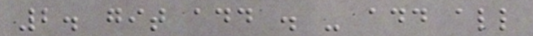2. git add . - add all
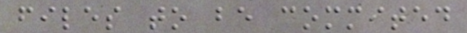files to be commited
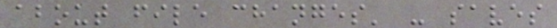about file changes' - saves
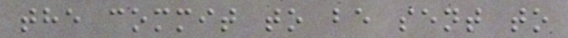the commit to be sent to
